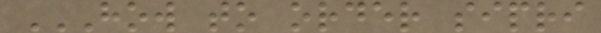HOW TO ORDER SIPRI
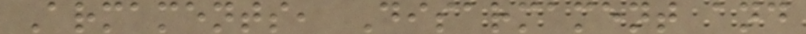Armaments, Disarmament and
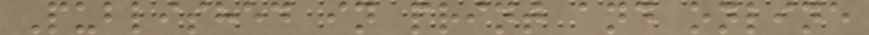Published in print and online
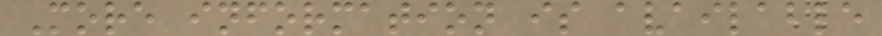More information is available
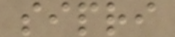sipri
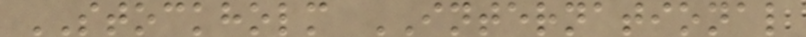STOCKHOLM INTERNATIONAL
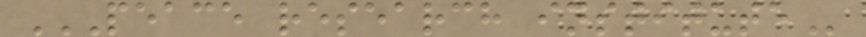PEACE RESEARCH INSTITUTE
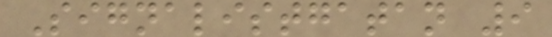Signalistgatan 9
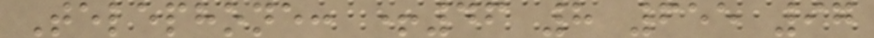Telephone: +46 8 655 97
